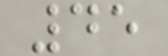45
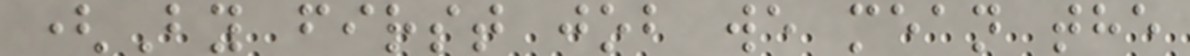(By first job we mean the
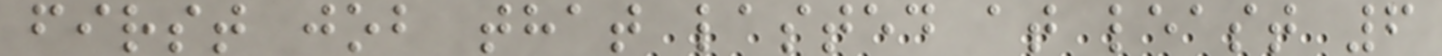first job that lasted at least 6
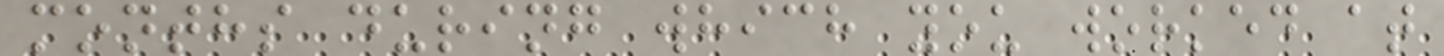months during which you worked at
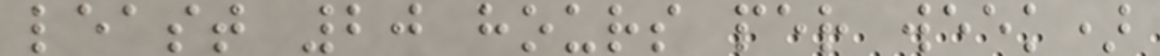least 20 hours per week)
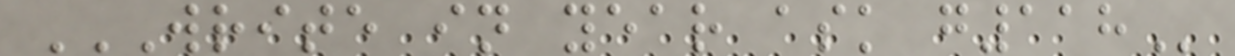WRITE IN YEAR ASK G118
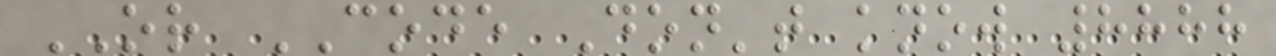OR CODE Don't know 8888
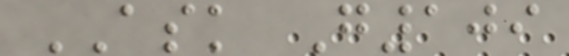ASK G109
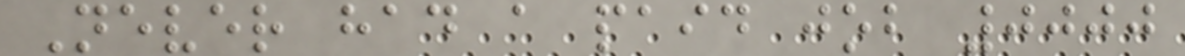Never had a paid job 0000
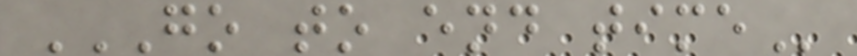GO TO END TIME
